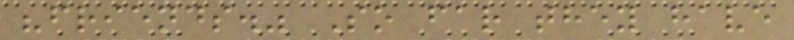"friends." So far they have
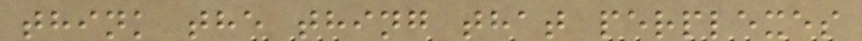think the thing that perplexes
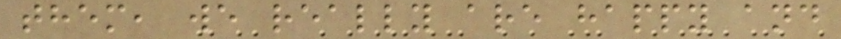them, we really are happy and
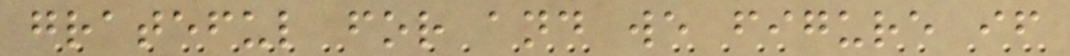grateful for and we figure if
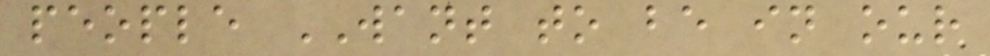people WANT to be in our
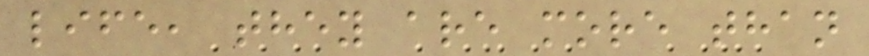life, they are more than
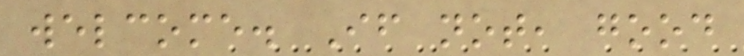welcome. If not, good
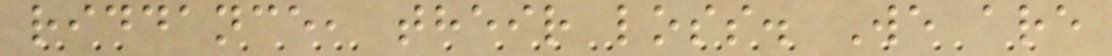riddance, their loss. We are
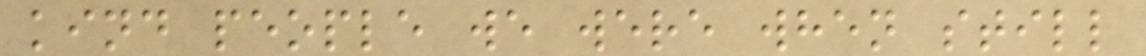kind people we were when still
